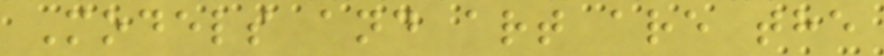Models and art are the
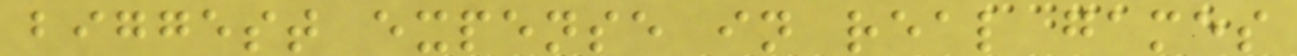biggest expense in real games
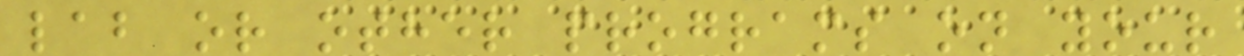lab or other programs on your
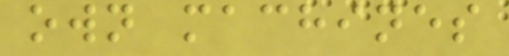own machines
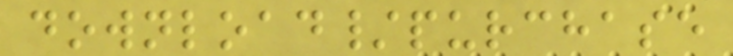download/purchase
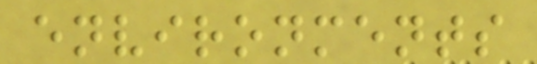environments
